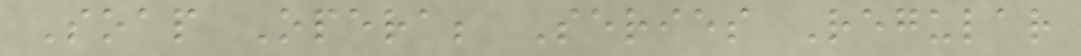Soap Opera; Series Regular
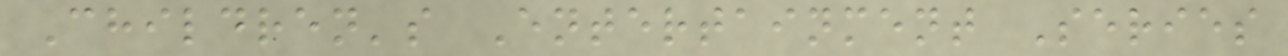Children's Entertainment Series
